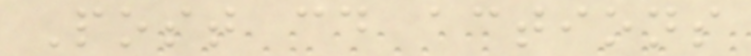Post cd actions
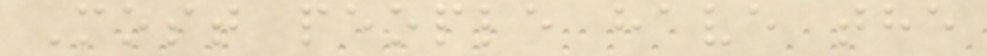Most people have the
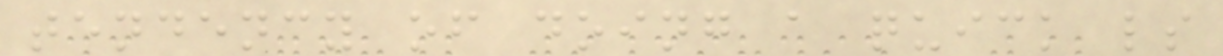tendency of doing a quick ls
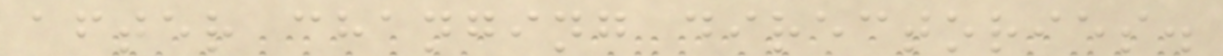after changing directories.
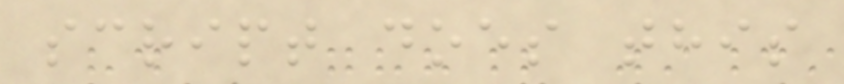script does this
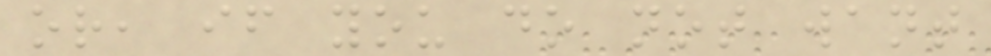or, if you do not want
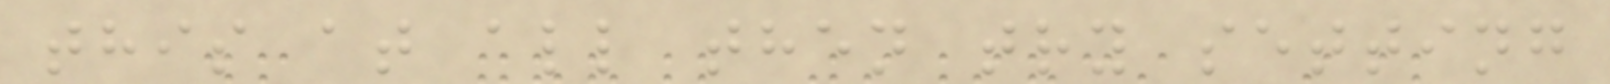this at all then try setting
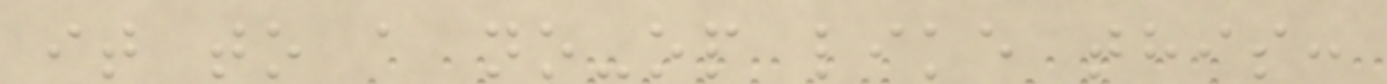it to a no-op like this:
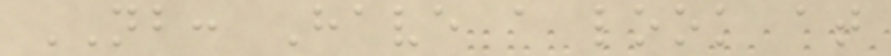NB: Have a look at
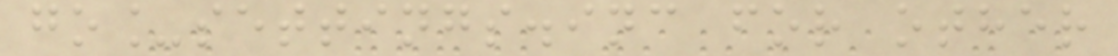go_settings.inc for other
